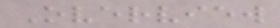Overview
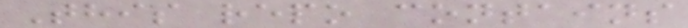This repo contains
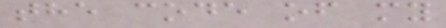the code of my
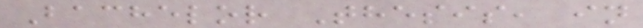Bachelor Thesis, in
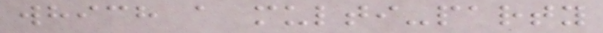which a multi-party
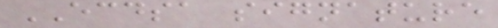ECDSA signature
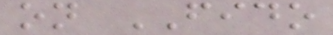on FIDO
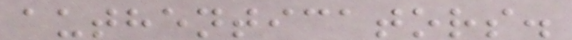authenticators.
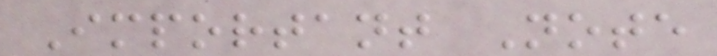Important Note
